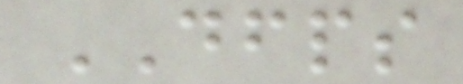DFPS
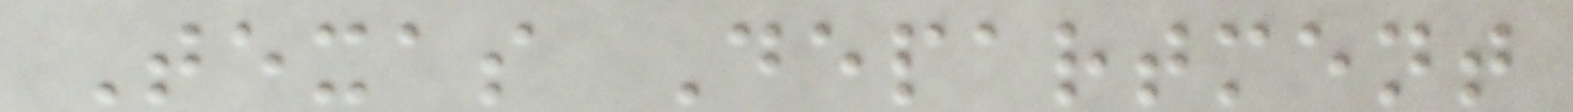Texas Department
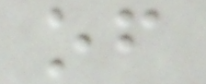of
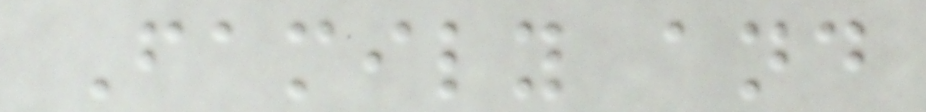Family and
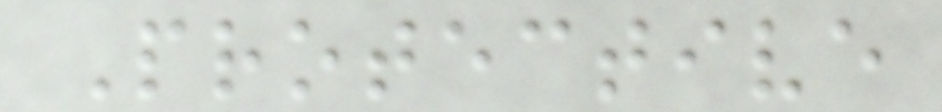Protective
